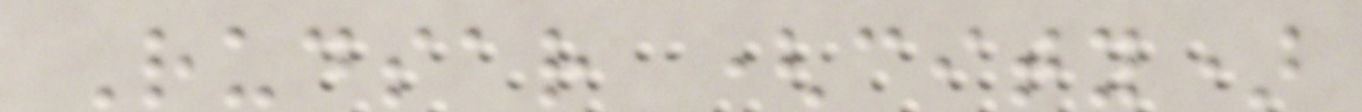Rudsar (city)
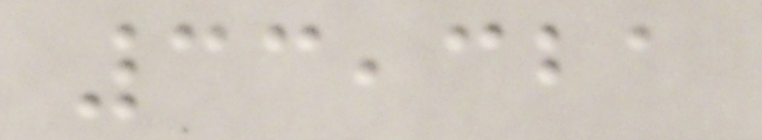33,321
